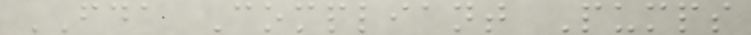FDA Compliant Pumps
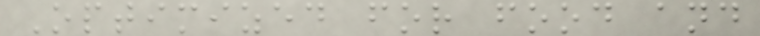Optimized for food and
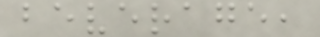beverage,
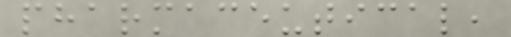pharmaceutical,
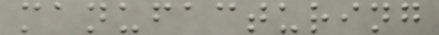manufacturing
